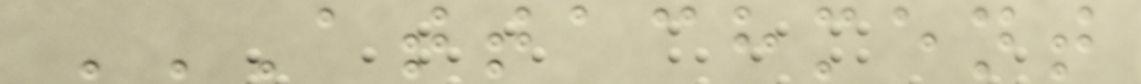ATTACHMENT
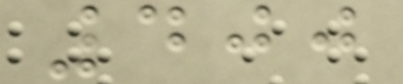400
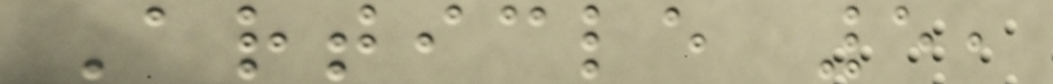Article 5,
